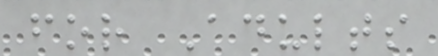for Adults
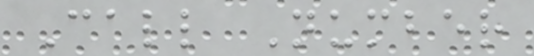Call Number
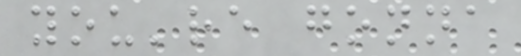you're gonna
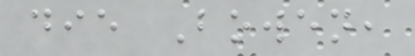die Bowen,
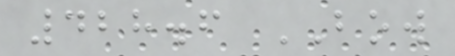428.6 BOW
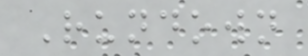Rundown
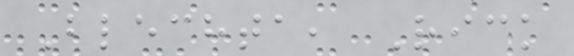Blechta, Rick
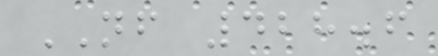NF 428.6
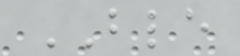BLE
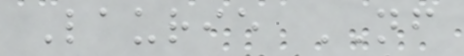Laurie NF
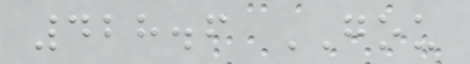428.6 GOU
